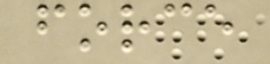force
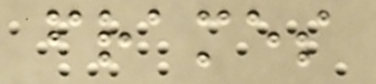frames
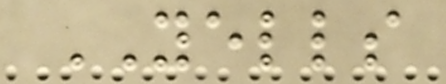YELLS
